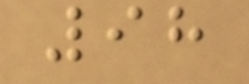98
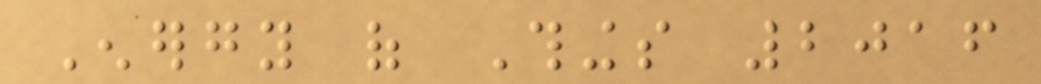Energy of Things 2016
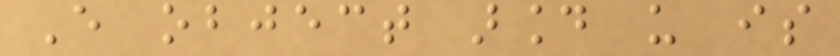Every object around us is
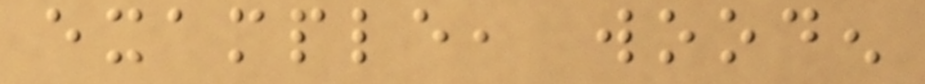example, wooden
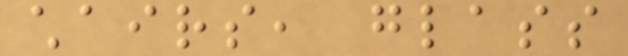chairs, glass
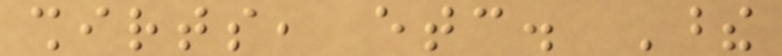shirts, etc. These
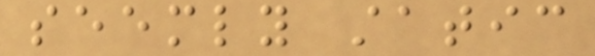seemly static
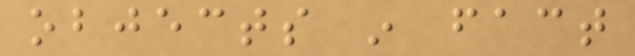objects in fact
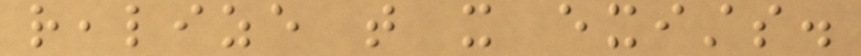realize that it exists.
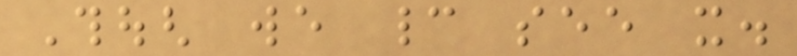Though we cannot see it.
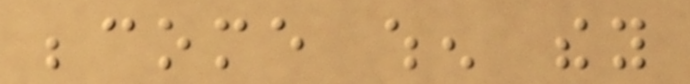become when they
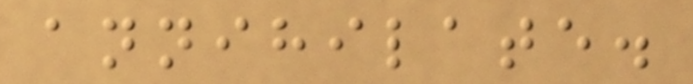annihilate.
